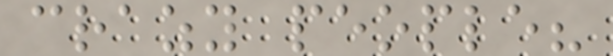crazy people?
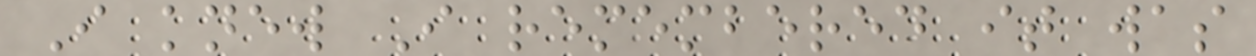I knew I remembered it was
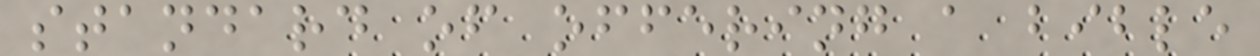standard of offering a bible
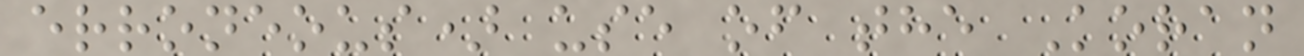erroneous) use of the Koran
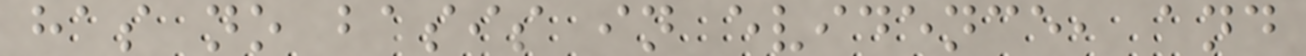has no basis in evidence, and
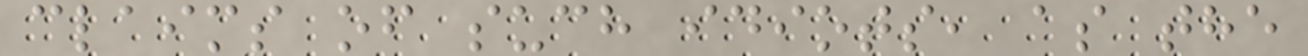claims of such idiots, as the
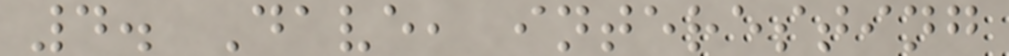4. Dave, interesting
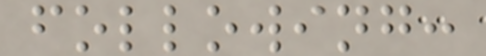following:
